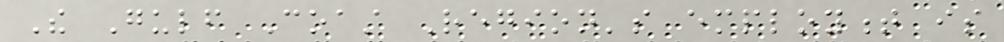The Gulf Coast Region's employment is
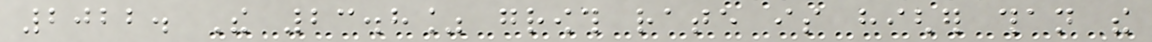2022. The 23.8% growth rate is higher than the
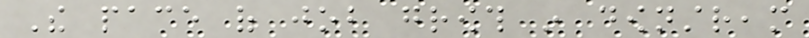The pace of job growth in downstream
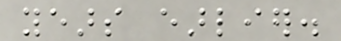years earlier.
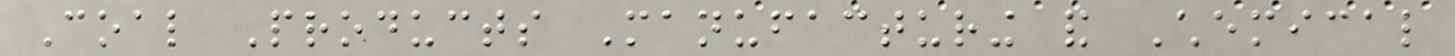Coal Products Manufacturing and Chemical
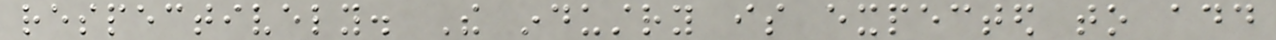respectively. The industry is expected to add
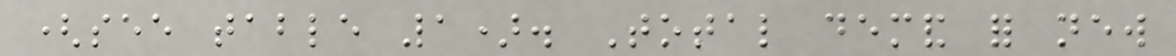(see table 1). Total demand for new
